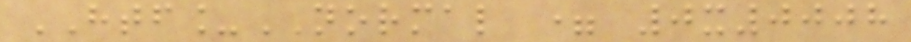HTF_NORMAL = 0x0008
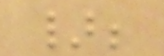};
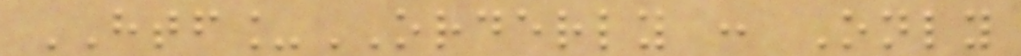HTF_ORDERLY : Only
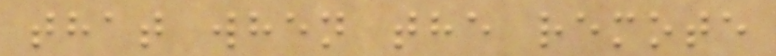that when the remote
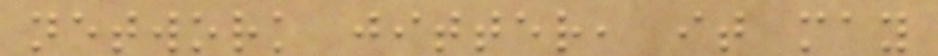network jitter, it may
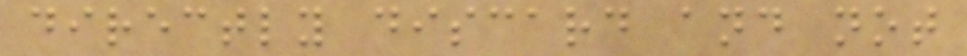directly discard and not
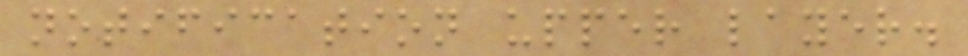notification upper layer.
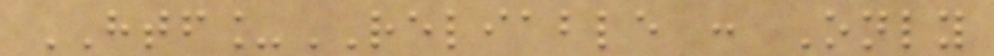HTF_RELIABLE : Only
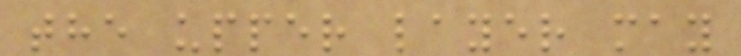the upper layer may
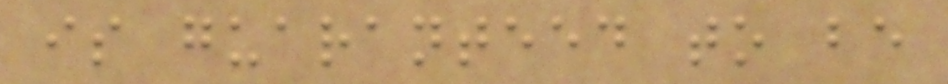is guaranteed to be
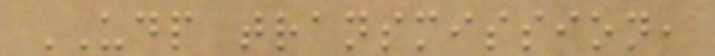UDP transmission,
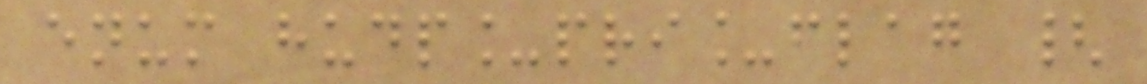enum hudp_pri_flag {
